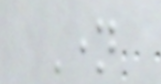Name
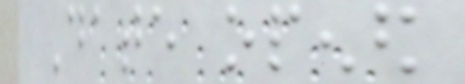Date opened
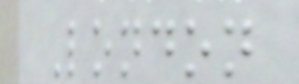London
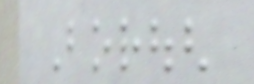Borough
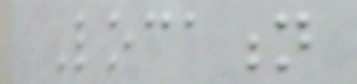Location
